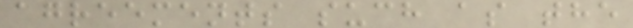agreements such as the
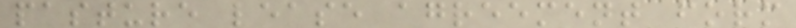pasture lease agreement form
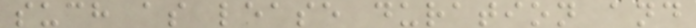such as lease duration and
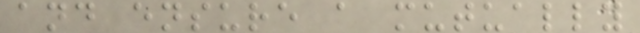and ensure a mutually
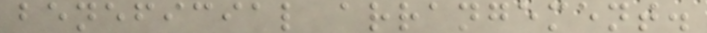beneficial arrangement.
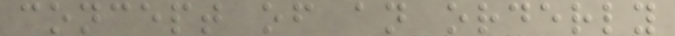concept of an orderly
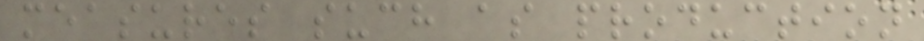measures such as production
